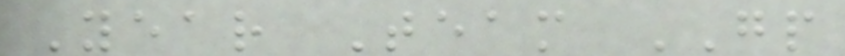Year Team GP
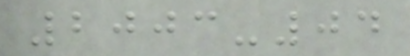2003-04
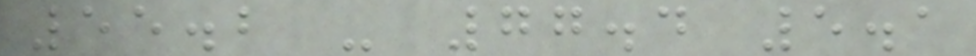55.2 - 77.4 5.1
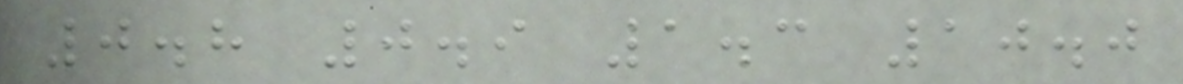0.8 0.9 1.3 10.0
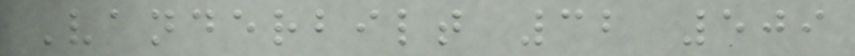Vanderbilt 32 509
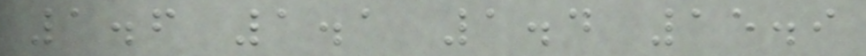1.6 1.1 1.4 15.9
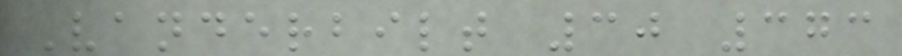Vanderbilt 30 373
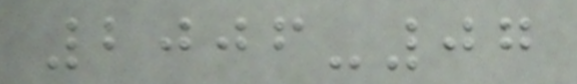2006-07
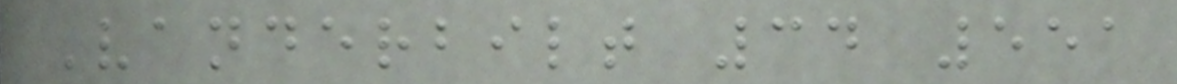Vanderbilt 34 551
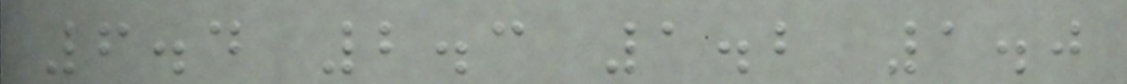6.4 2.3 1.2 1.0
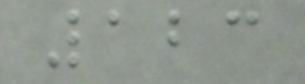123
